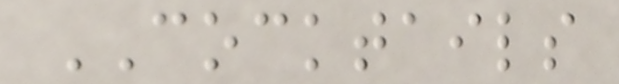COCKTAILS
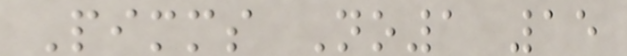Pimms No1 15
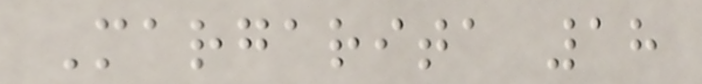Margarita 18
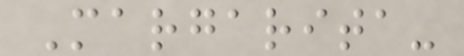Margarita-
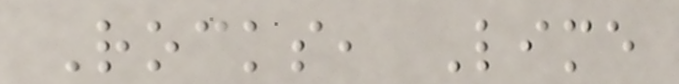Rocks, Lime
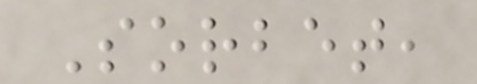Sorbet,
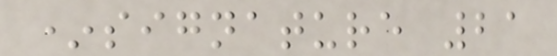*signature 21
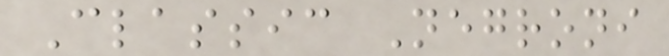Classic Negroni
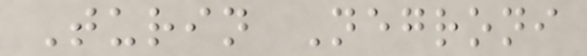Turin Negroni
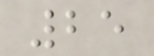25
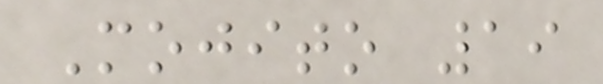Mojito 19
